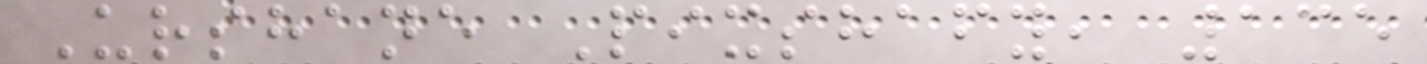Urshane Pixshafy, 135
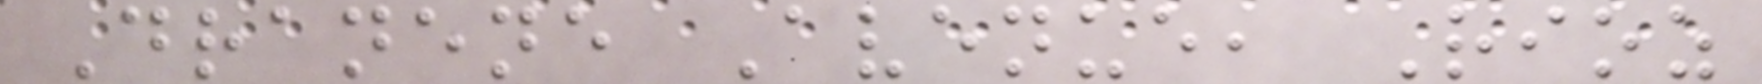Dranene Avenue, Rioz
